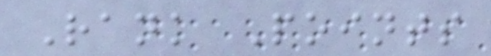Rank Points
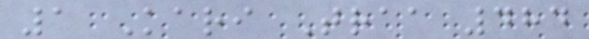1 Kari Traa 484
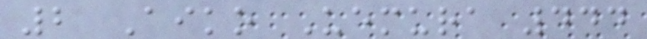2 Aiko Uemura 444
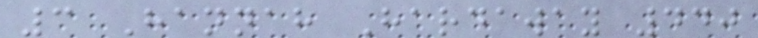3 Hannah Hardaway 440
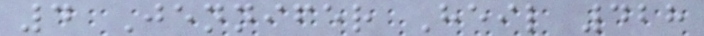4 Jennifer Heil 428
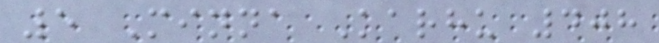5 Minna Karhu 408
